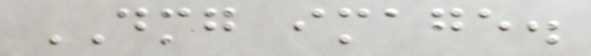DMG image.
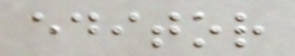editor
